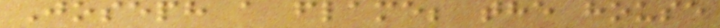Joseph a flame; the house
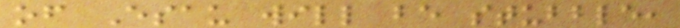of Esau will be stubble,
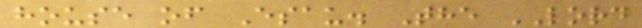house of Esau. The LORD
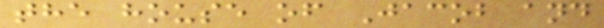the house of Jacob and
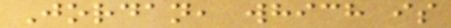Jordan, which is
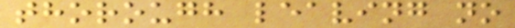thorough leaving no
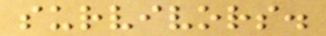survivors.
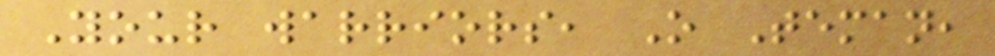Your warriors, O Teman,
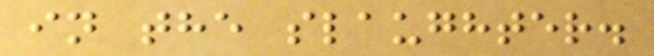in the slaughter.
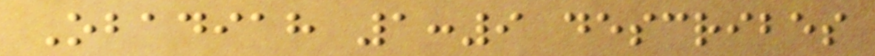Obadiah 1:9 describes
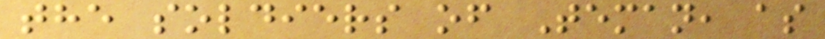the soldiers of Teman, as
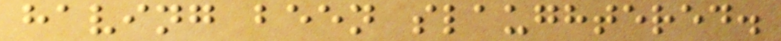having been slaughtered.
